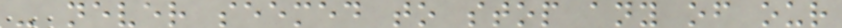- never seemed to stop any of our
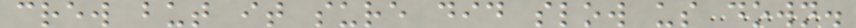crew but it sure did slow us down.
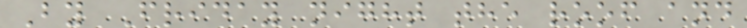By Friday night the roof and
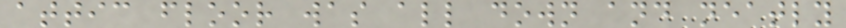attic floor was all down and neatly
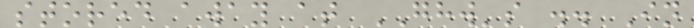stored away at GHW's .. In
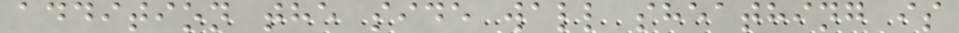addition the side wall sheathing is
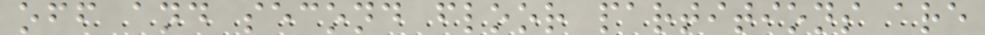off and second floor partitions are
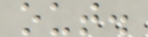out.
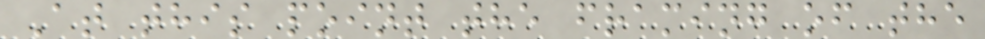At this point the framing of the
